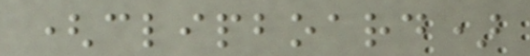(clipboard)
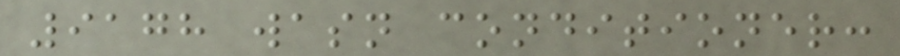9178 wasn conditioner:
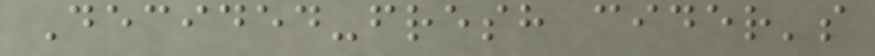Decided-fresh cider's
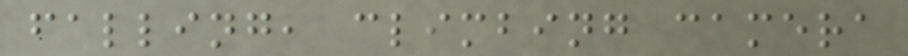falling, climbing camera
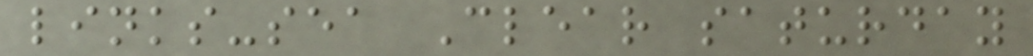links-sea Clear saturday
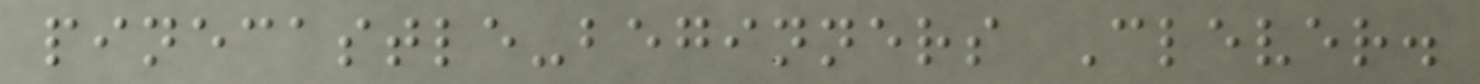pinecastle-beginners Clever.
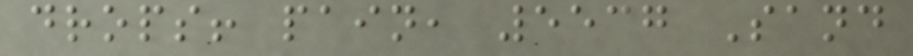drops! pain, 5537 Sand
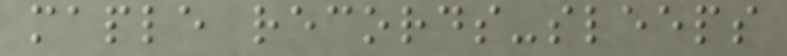maple records-sleeps
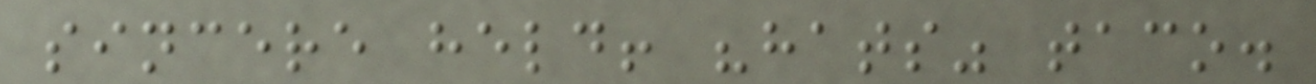sincere held! "hats" taco.
